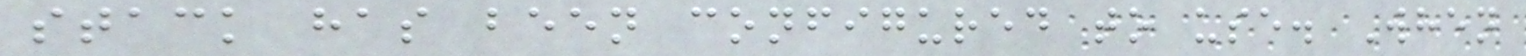stack has been configured to use. When
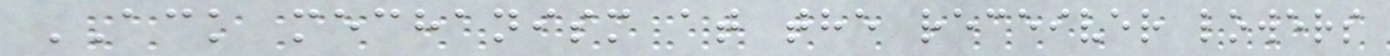ACK mechanism at the receiver lowers
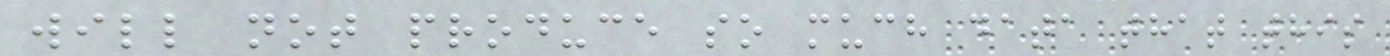will not produce so much data that this
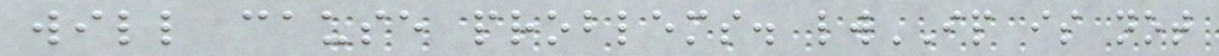will cause problems. lwIP is not
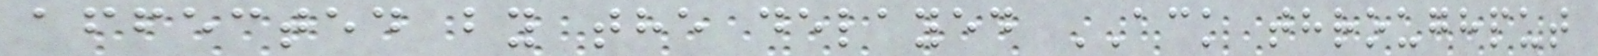affected by the delayed ACK throughput
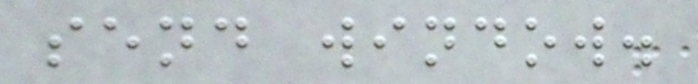send window.
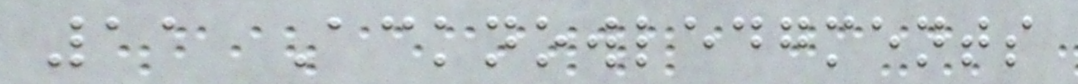11 Acknowledgments
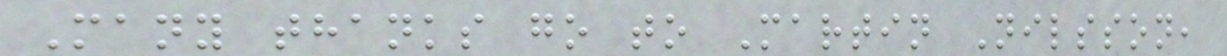Many thanks go to Martin Nilsson,
